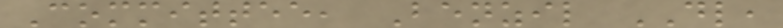Committee, Benzil DL,
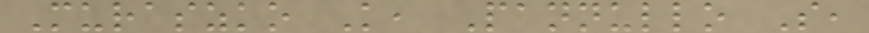Muraszko K, Pannullo S,
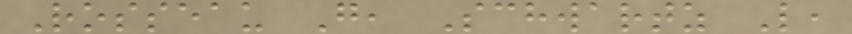Rosseau G, Schwartz L,
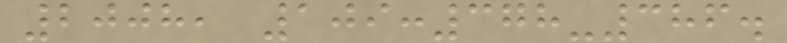2008, 109:378-386.
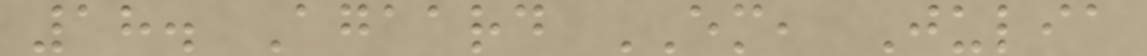18. Agaard EM, Julia
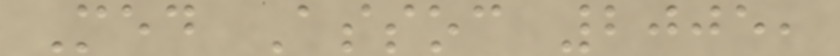Med Assoc 2005,
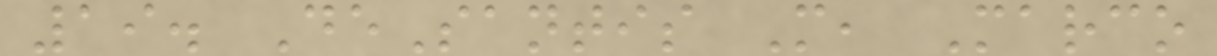19. DeSantis M, Marco
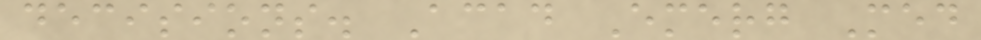decisions. Acad Emerg Med
